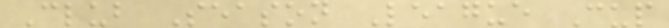Club Season League Cup
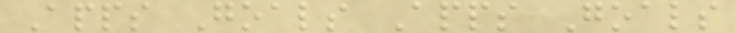Apps Goals Apps Goals
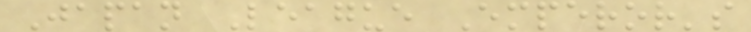Japan League Emperor's
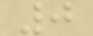0
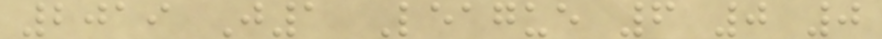2019 J1 League 6 0 0
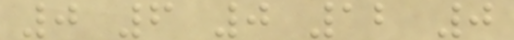0 6 0 12 0
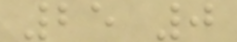25 0
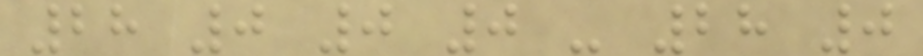28 0 0 0 - 28 0
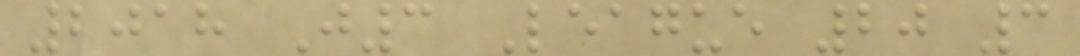2018 J3 League 20 3
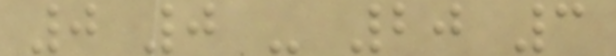0 0 - 20 3
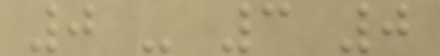0 - 3 0
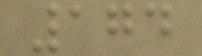174
